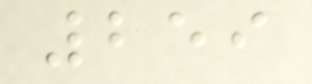259
